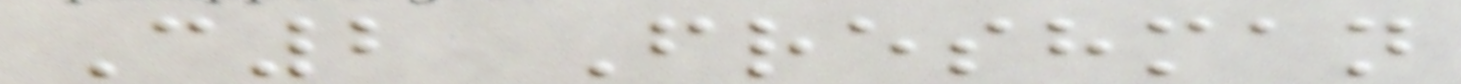C2 Freshman
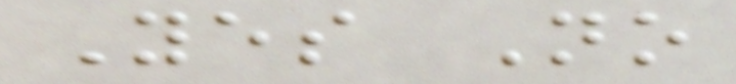Yes No
